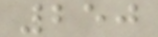250
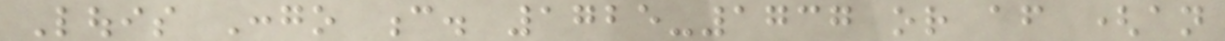Louis Congo c. 1725-1737 or after (an
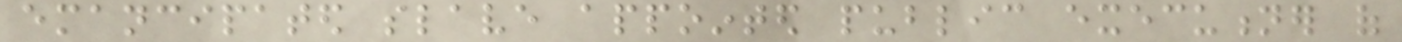emancipated slave appointed public executioner of
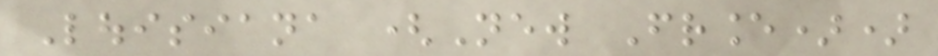Louisiana (New France))
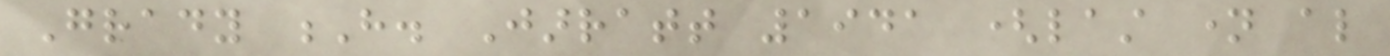Grady H. Jarratt 1941 (last name also
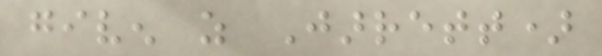given as Jarrett)
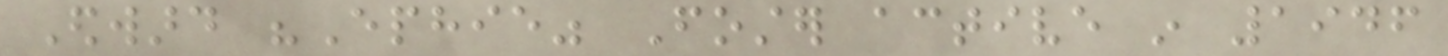Edward "Ephie" Foster active in 1946
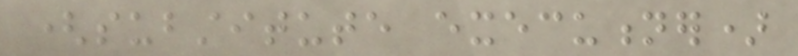(substitute executioner)
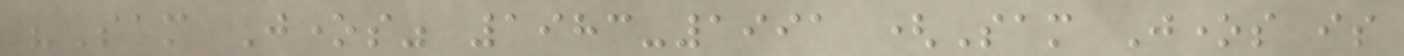"Sam Jones" 1983-1991 (Sam Jones is
